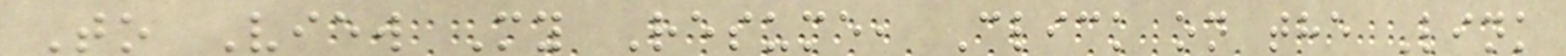To View My Resume, Click on the Link
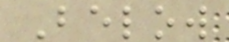Below
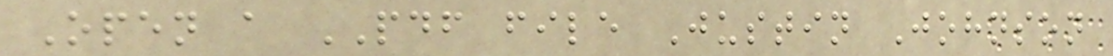Open a PDF file Justin Johnson
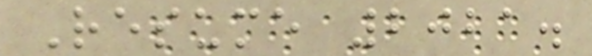Resume 2021.
